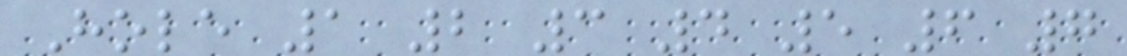Hole 1 2 3 4 5 6 7
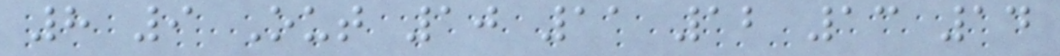8 9 Out 10 11 12 13 14
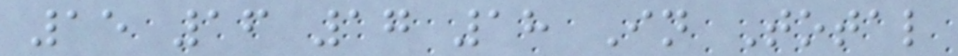15 16 17 18 In Total
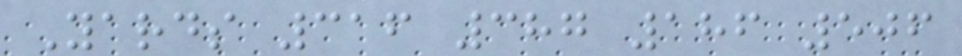Yards 316 387 186 506
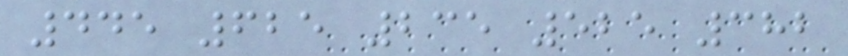445 625 235 525 382
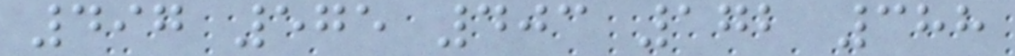497 575 403 172 388
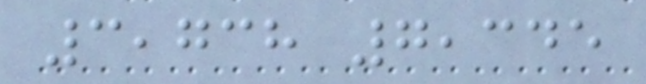3,738 7,345
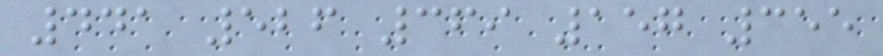441 526 369 157 355
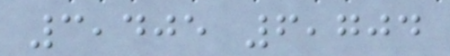3,405 6,704
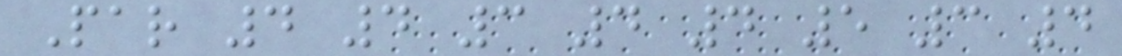Par 4 4 3 4 4 5 3 4
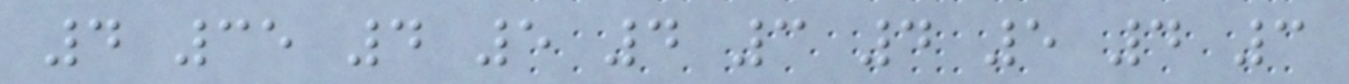4 35 4 5 4 3 4 5 4 3
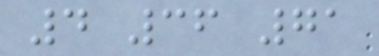4 36 71
